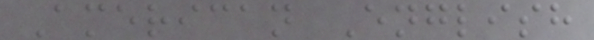American English
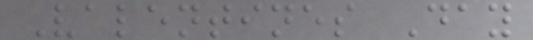Valentines Day
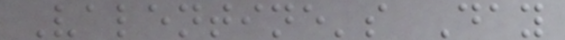Valentine's Day
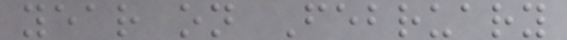year on February
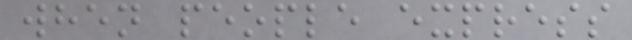when people express
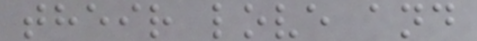their love and
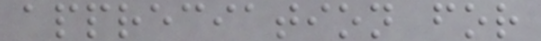appreciation for
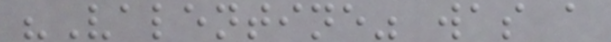"Valentine" was a
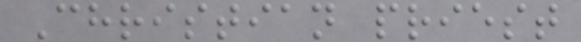Christian priest
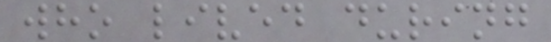who lived during
